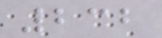232
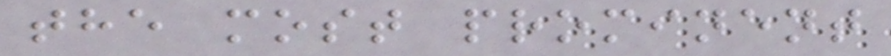the most prominent
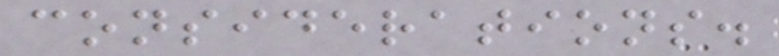considerations.
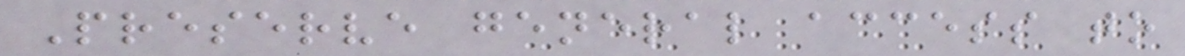Preserve general access to
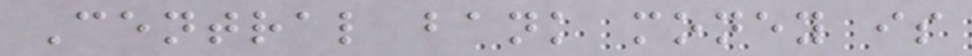Central bank money is
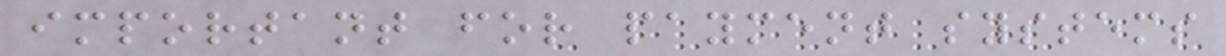important for payment systems
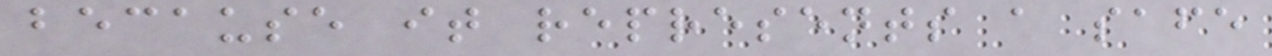because it represents a safe
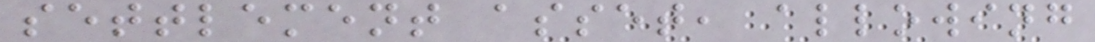settlement asset, allowing
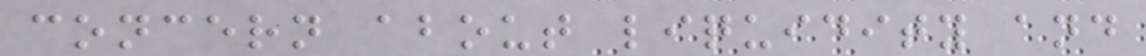concern about liquidity and
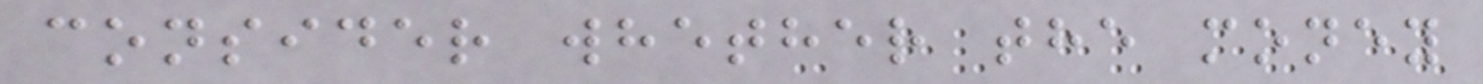consider whether the money
